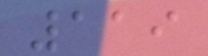119
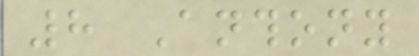8 Anthony
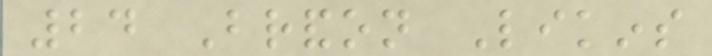24 Brandon Likins
